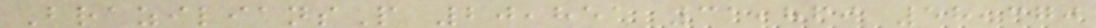BraziliansP 20,851 31,869 58,370
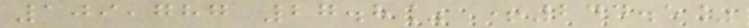109,787 27.8% +244.5%
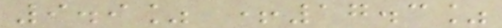9.9% +17.3%
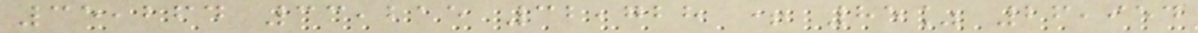35,264 33,215 32,728 + 85% 26,954
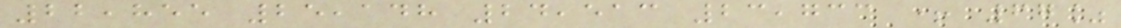22,855 25,148 24,513 23,733 + 67%
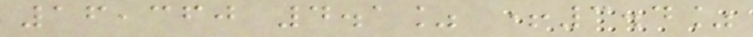16,360 4.1% +3.4%
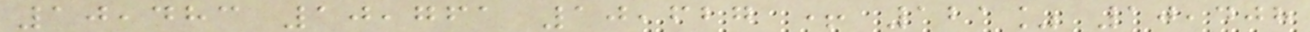10,483 10,761 10,627 + 121% 10,408
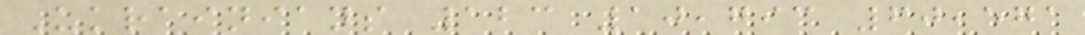Ukrainians 123 10,793 60,571
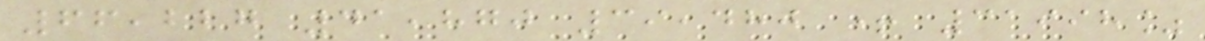66,227 41,870 39,480 + 31998%
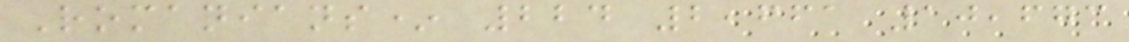Romanians* 224 2,661 10,673
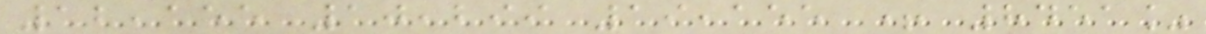12,155 10,299 19,155 + 8451%
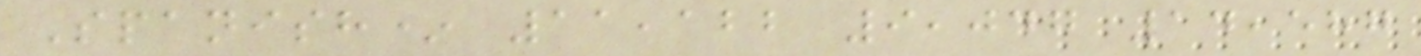Spanish* 11,122 9,047 14,587
